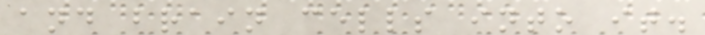and brain cells into it.
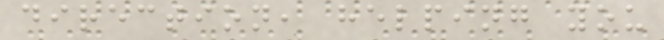direction, helping you
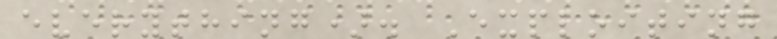everything). Exploiting
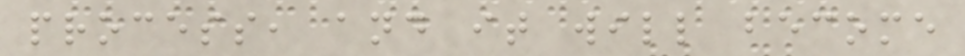process, and it will become
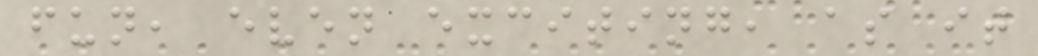fun, even exciting, as it
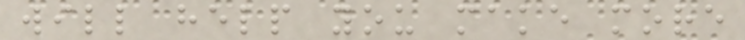will help you make more
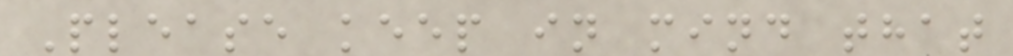Please keep in mind that
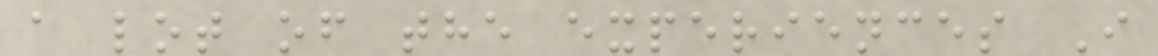a lot of the experiences I
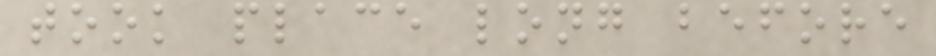took place long before
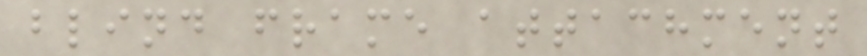blind frame attachment
